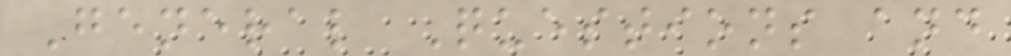General Questions and
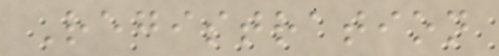Registration
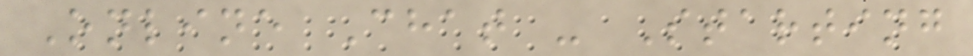Online Chat - Starting
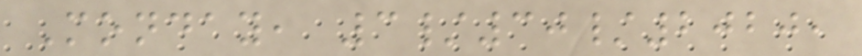Monday, 3/30/2020,
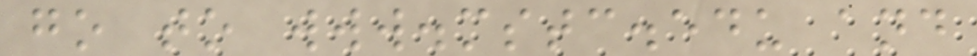go to www.mstc.edu and
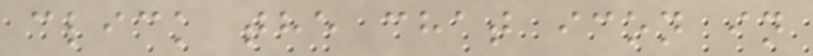click the chat icon in
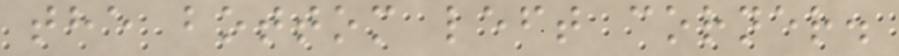the bottom left corner.
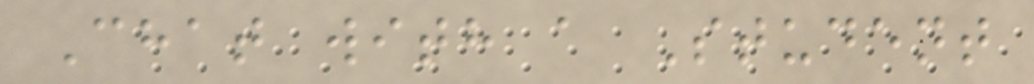Chat with a Student
